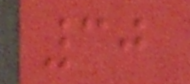30
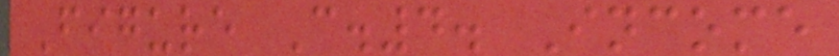Figure C.4. Income
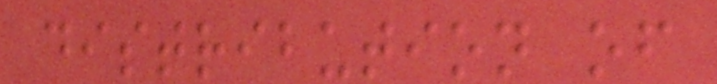distribution of
